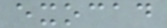exocad
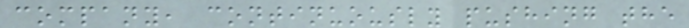company, continuously pushing the
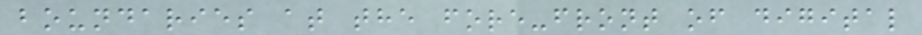boundaries at the fore-front of digital
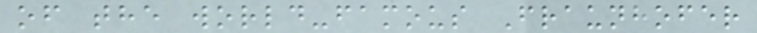of the world-famous Fraunhofer
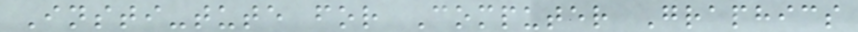Insti-tute for Computer Graphics
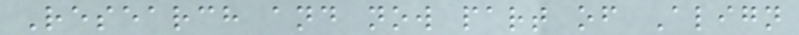Research and now part of Align
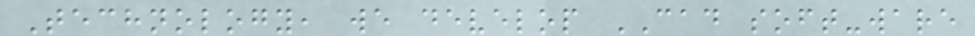Technology, we develop CAD soft-ware
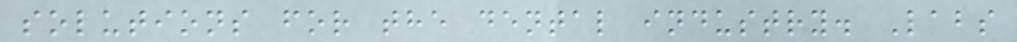solutions for the dental industry. Labs
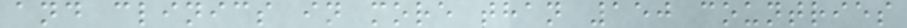and clinics in more than 150 countries
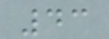43
